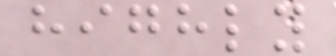highly
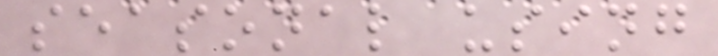seasonal using
